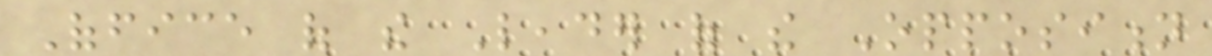Office of the Leader of the Opposition
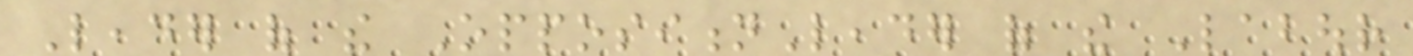Leader of the OppositionLeader of the Labour
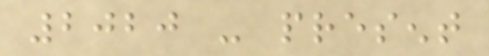2020 - present
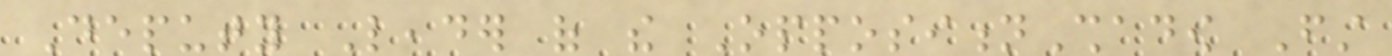Deputy Leader of the OppositionShadow First
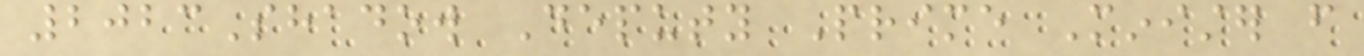2023Shadow Deputy Prime Minister from
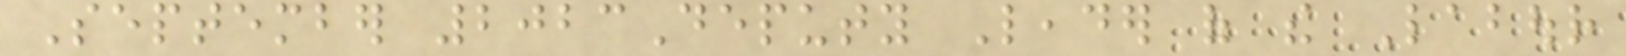September 2023Deputy Leader of the Labour
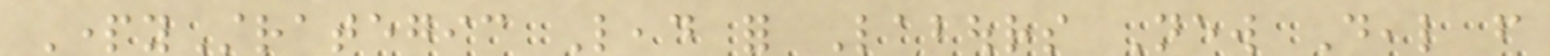PartyStrategic Lead for Labours New Deal from
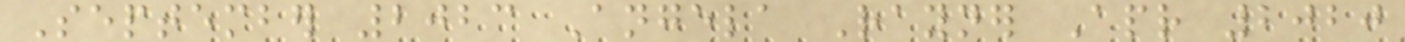September 2023 Angela Rayner Apr 2020
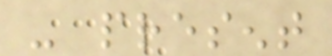- present
